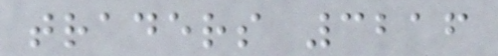traders 3216
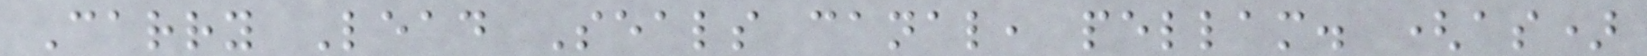Carry Lead Seals canal, pellam. (as)
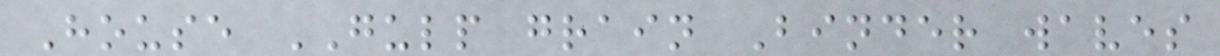House GULP grain Binder waves
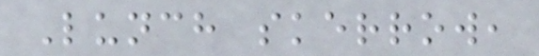Lunch skerrow,
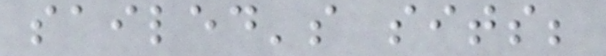sailed's sits;
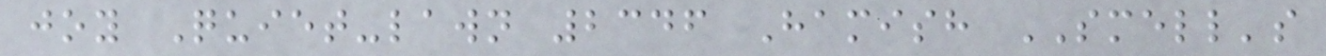joy Quiet-lawn 2346 Hamish SMELL's
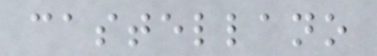castellano
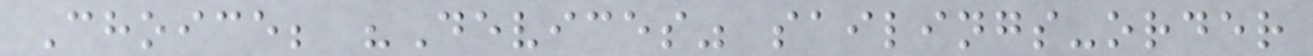Choice; "Devices" sailings-order
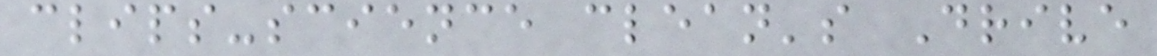clips-science clean's Drive
